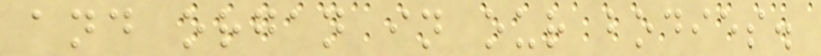and organ in our bodies.
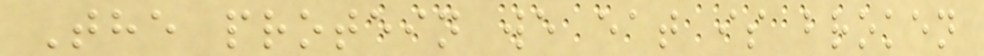The protein we eat is broken
